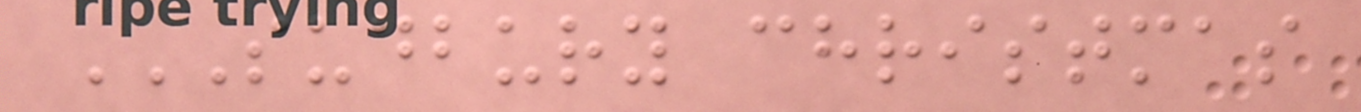SUDBURY CHRISTMAS
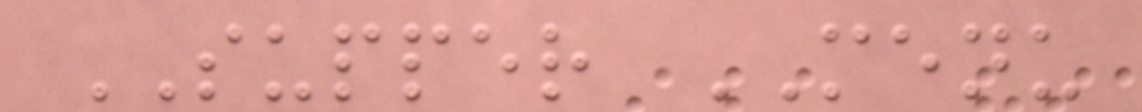SUPPER MENU
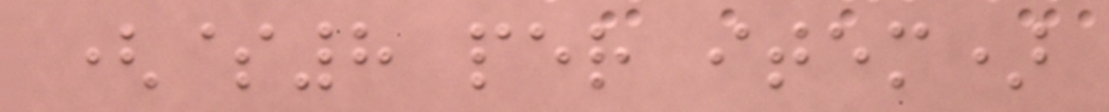($8 per item)
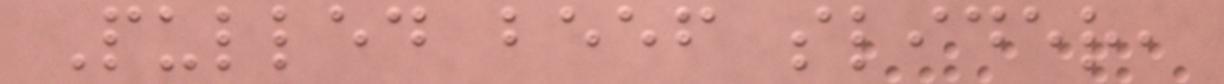Pulled beef slider,
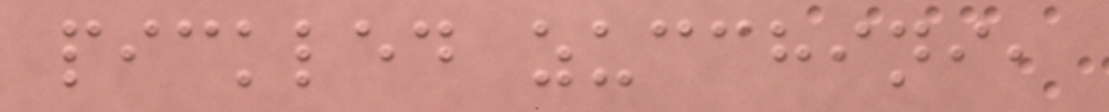pickled zucchini,
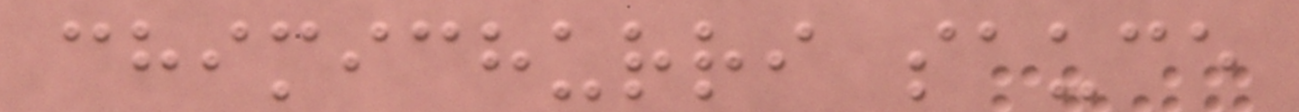chimichurri sauce
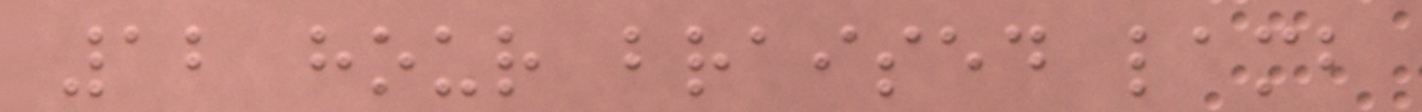12 hour braised lamb
